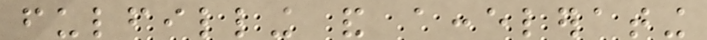fulfilling and accelerating
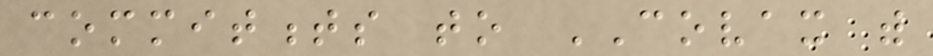commitments to COVAX with
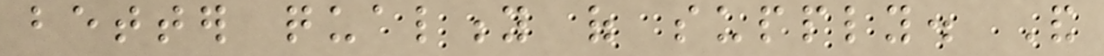better quality of supply. And
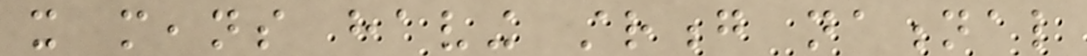it means having strong national
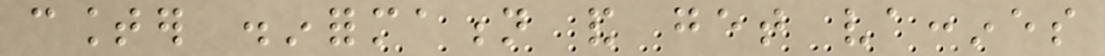counter disinformation and get vaccines
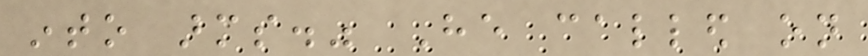into arms." He called on
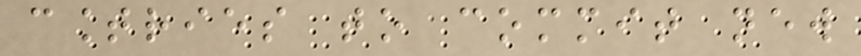countries to commit new
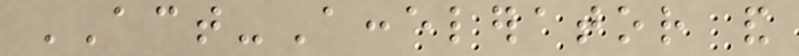ACT-Accelerator and
